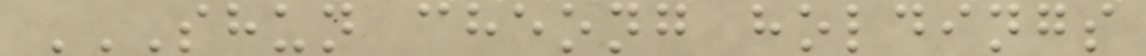SHUN CHEONG HOLDINGS
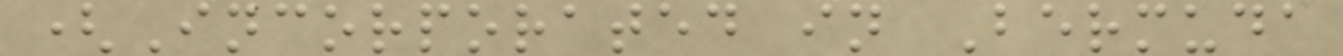(Incorporated in Bermuda
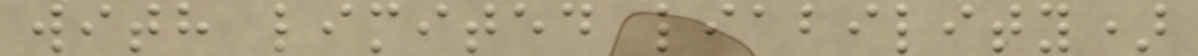with limited liability)
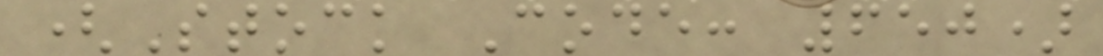(Stock Code: 650)
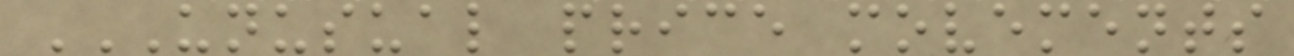UNUSUAL PRICE MOVEMENTS
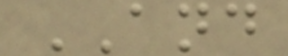AND
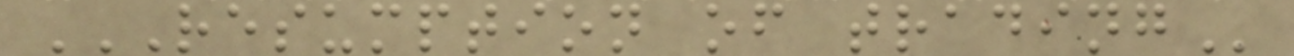RESUMPTION OF TRADING
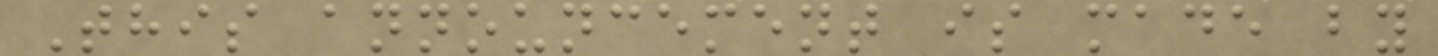This announcement is made by
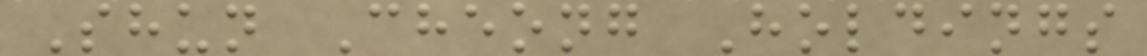Shun Cheong Holdings
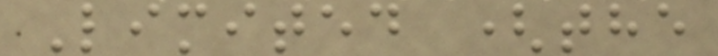Limited (the
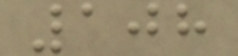108
